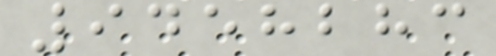9458283
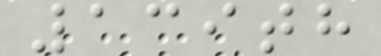139th
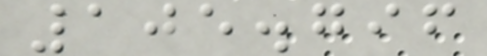105.796
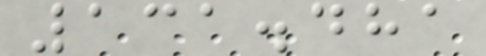131.481
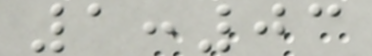1:03
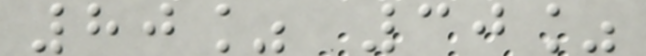80% 30%
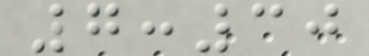7:30
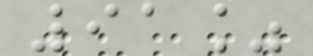91%
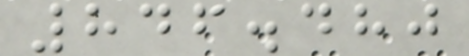846.480
